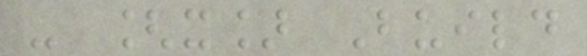- [x] Build
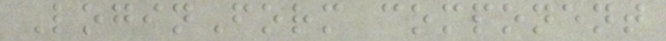LoginForm component
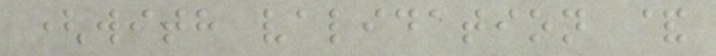(with validation &
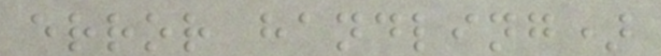error handling)
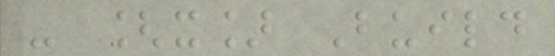- [x] Build
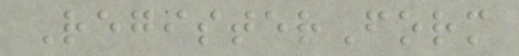RegisterForm
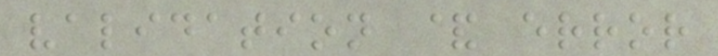validation & error
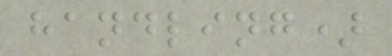handling)
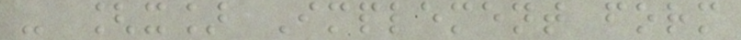- [x] Implement form
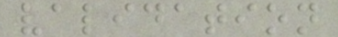validation
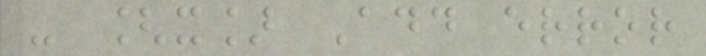- [x] Add error
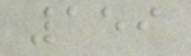159
